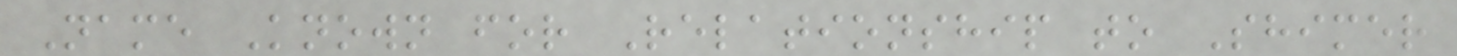Name Known for Relationship to Shimer
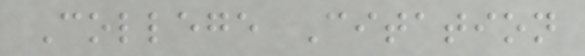College Citation
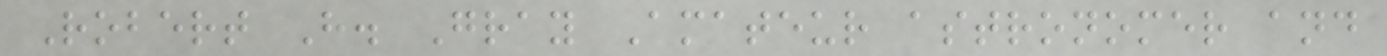Robert H. Gray Amateur astronomer and
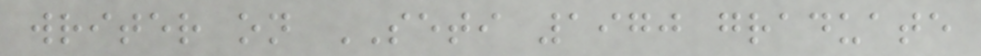writer on SETI 1970 graduate
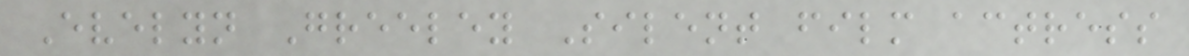Evelyn Greeley Silent film actress
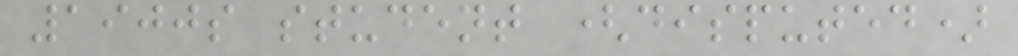1900s student (disputed)
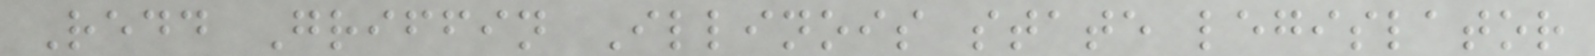Redd Griffin Illinois state legislator
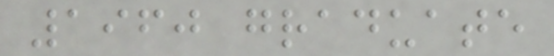1960 graduate
